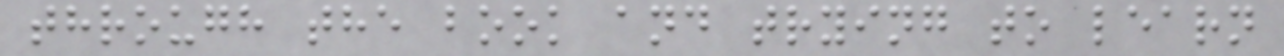through the book and trying to learn
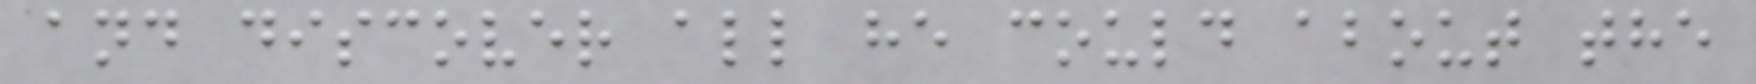and discover all he could about the
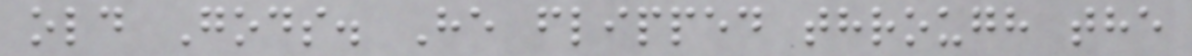old Gods. He flipped through the
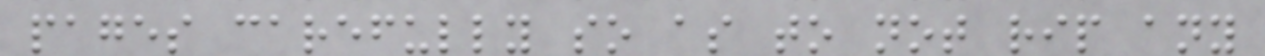pages carefully so as to not rip any
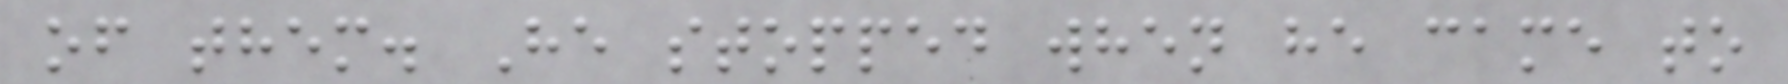of them. He stopped when he came to
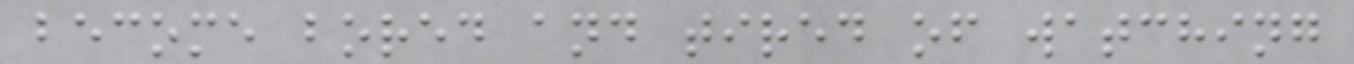become bored and tired of watching
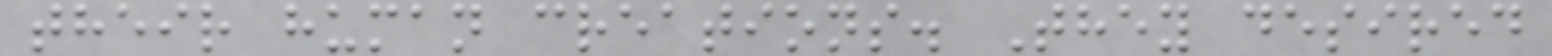their human creations. They desired
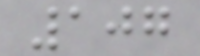107
